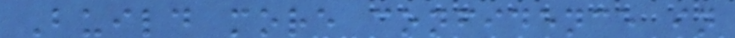Build more confidence in
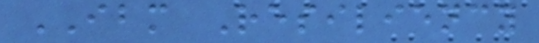IBM Resiliency
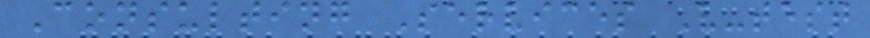Consulting Services V-test
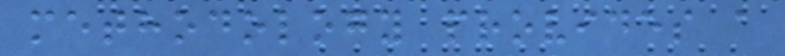methodology provides a
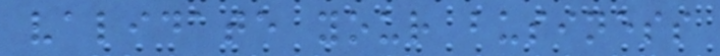validate your business
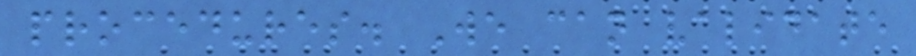procedures. We can validate
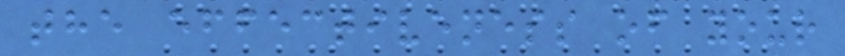the effectiveness of your
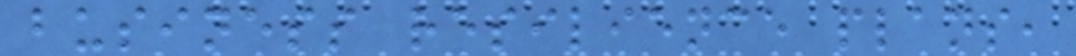business resilience plans,
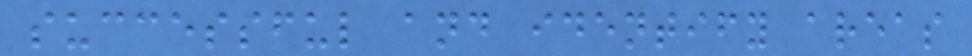successful and identify areas
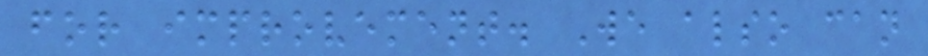for improvement. We also can
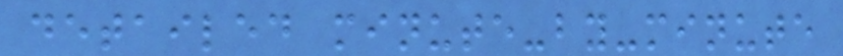detailed minute-by-minute
